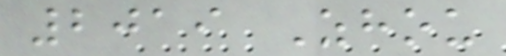2019 Zhou
